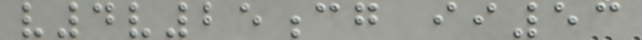v4v25cg ii53
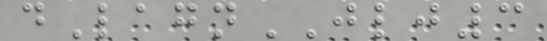dLagnJLJ3
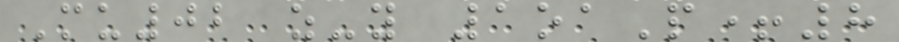Mu02 z-y 1oaP+8
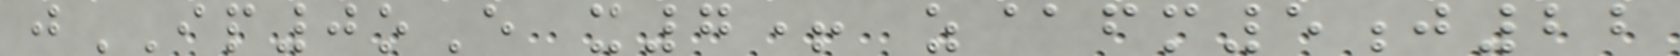jIP0oE x7+ z@fm5j22
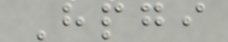Hpgi
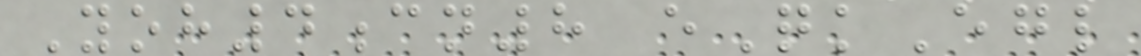Yoh4cn8 eQkEgl
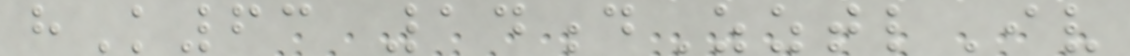hK63 14dZztlIv
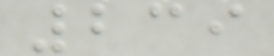239
